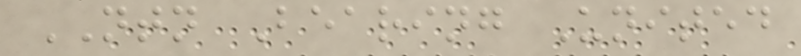NTN Bearing United
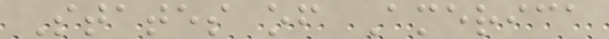States of America
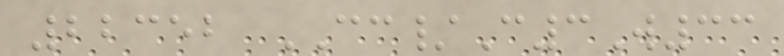22352 CC/C3W33
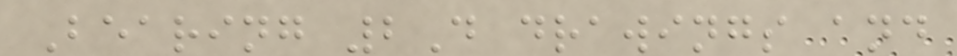Bearing 2D drawings and
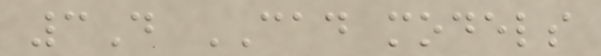3D CAD models
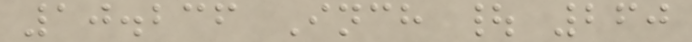10.236 Inch | 260
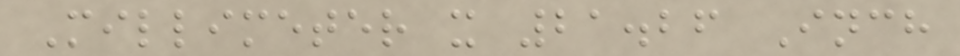Millimeter x 21.26 Inch
